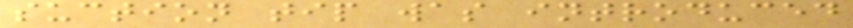suction tip was introduced
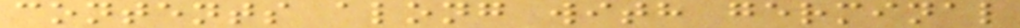contents along with germinal
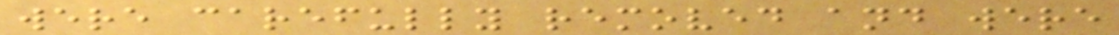were carefully removed and were
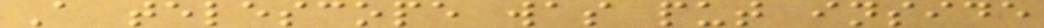A telescope was put inside
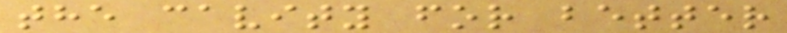the cavity for better
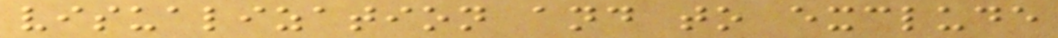visualization and to exclude
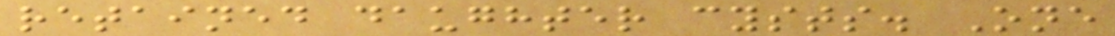retained daughter cysts. One
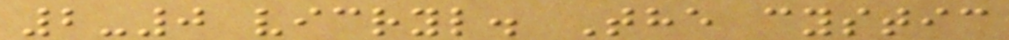2-0 vicryl. The cystic
